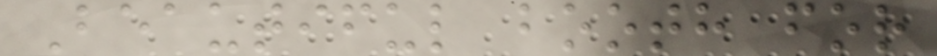Beautiful booth for
